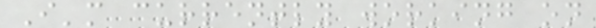I'm currently working on
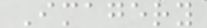Imagery
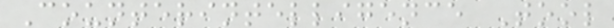Counterintelligence Tool
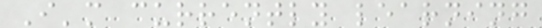I'm currently learning
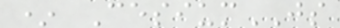* CesiumJS
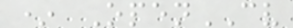* OpenCV
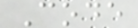Code
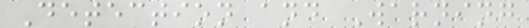Detection and Warning
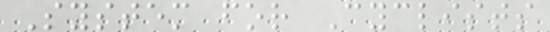System for Cyclists
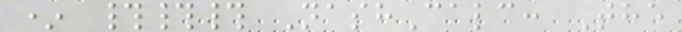* ### NashCalc: The
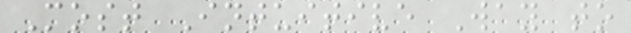Most Intuitive Way to
